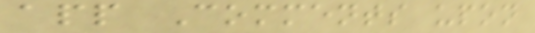app Comments upon
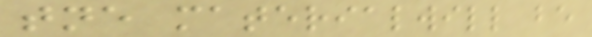tne materialwill be
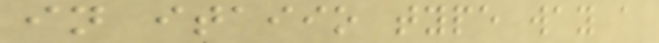in itaiio type way a
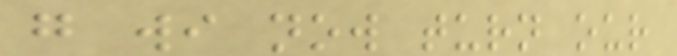g wi now turn our
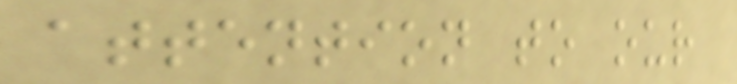attention to our
